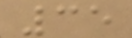35
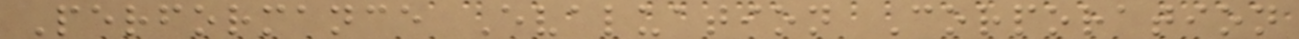Performance Evaluation Corporation
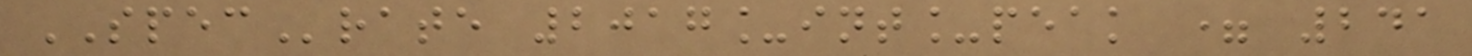SPECrate 2017_int_peak = 241
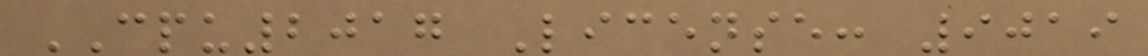CPU2017 License: 9019
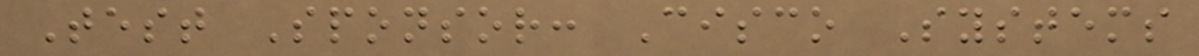Test Sponsor: Cisco Systems
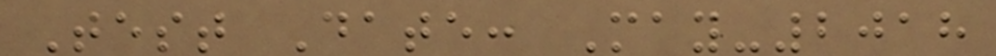Test Date: May-2018
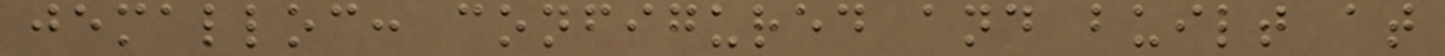jemalloc: configured and built at
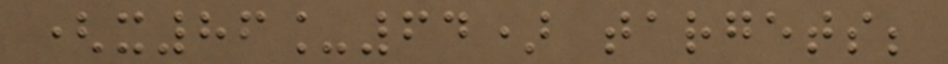(x86_64) targets;
